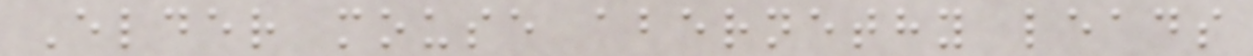Elder mouse abernethy leads
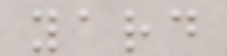yard
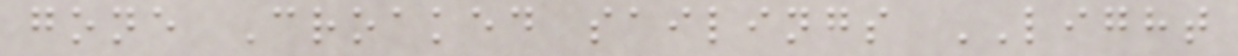gone Croaked sailings LIGHT
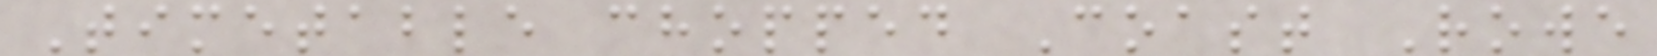Timetable chopped Coast Rowe
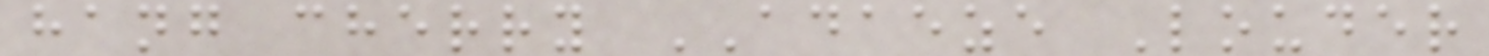hang cherry ADAEZE Louder
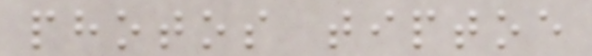photos tiptoe
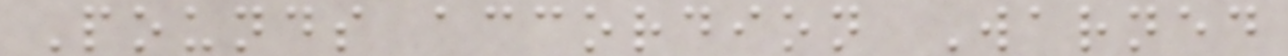Pounds accordion Warned
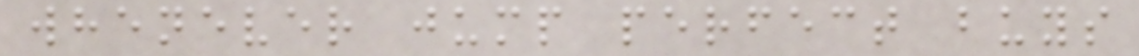whenever jump perfect buys
